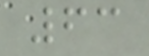63
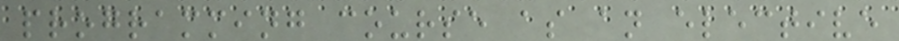programming course as an elective
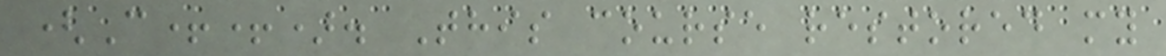(C++). This course restored my
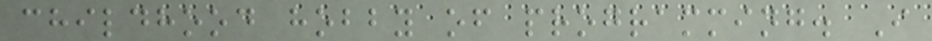childhood hobby of programming. I
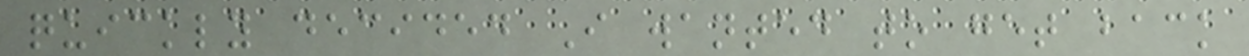quickly decided I wanted to get back
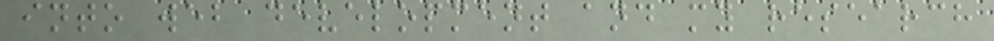into web development and my research
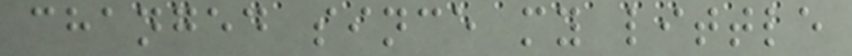changed since my little
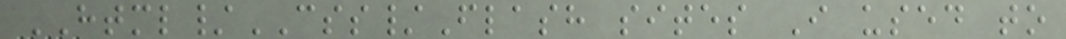HTML/CSS/Flash sites I used to
